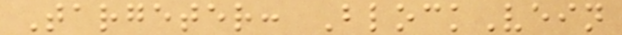Targeter: BlockVein
